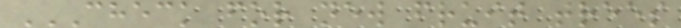CHECK FOR NEW FRUIT TREES
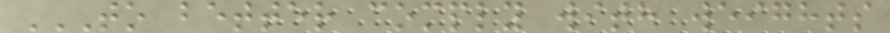TO BETTER COMPLY WITH WEIGHTS
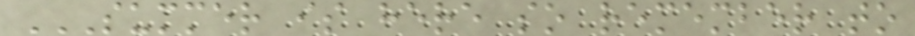SUMMER IS HERE SO REMEMBER TO
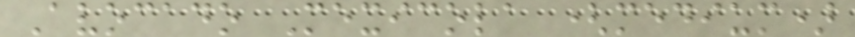Avocado Mexicola (medium)
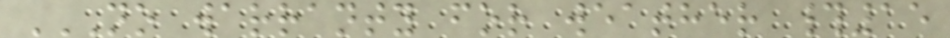NO WARRANTY FOR WEATHER #15
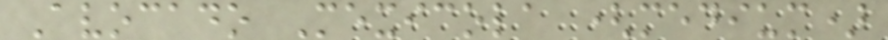Avocado Mexicola (medium)
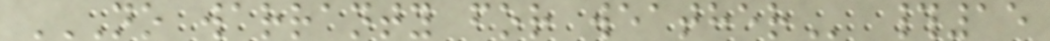NO WARRANTY FOR WEATHER #15
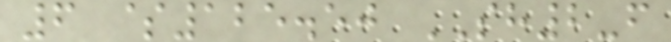6 $125.50 SH2-f
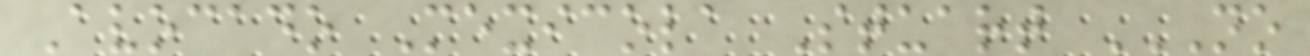Avocado Mexicola Stuart NO
